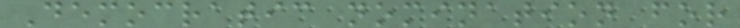Democratic nomination for
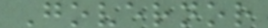Governor
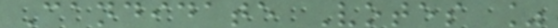Candidate Votes %
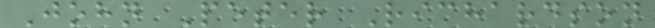John Peter Richardson
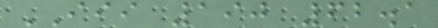III 190 62.1
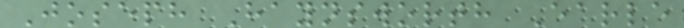Joseph Haynsworth Earle
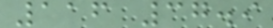116 37.9
